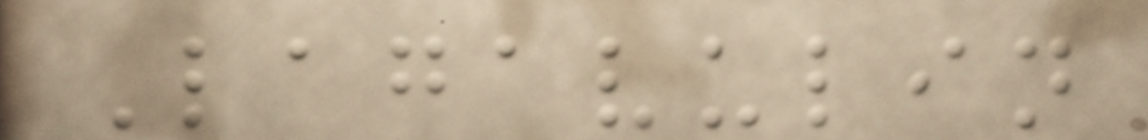Lagavulin
